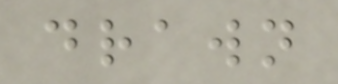drawn
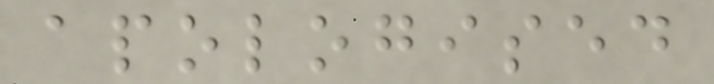apologised
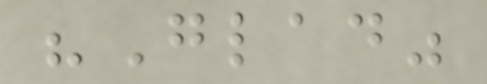"Glad"
